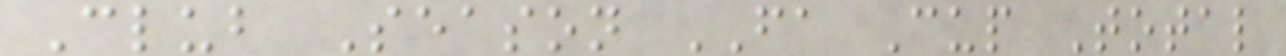Club Season FA Cup Total
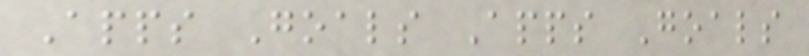Apps Goals Apps Goals
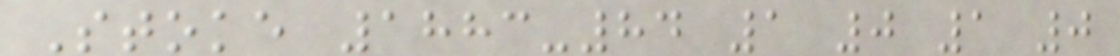Stoke 1883-84 1 0 1 0
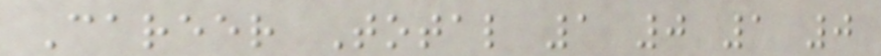Career Total 1 0 1 0
